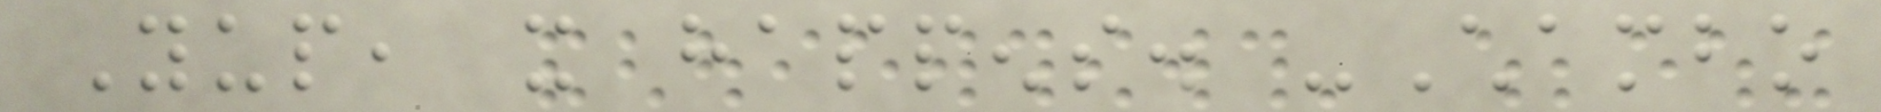Yup, it happens. -Chambo
